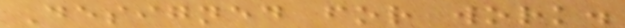Designed for work.
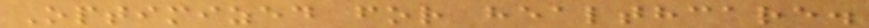Optimized for healthcare.
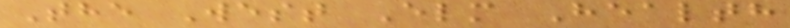The West Elm Health
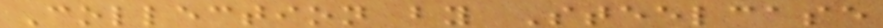Collection by Steelcase
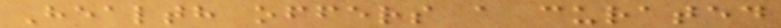Health offers a curated
